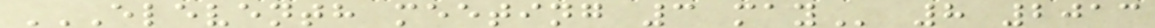ELEVENTH MEETING 3 MAY 8 2013
